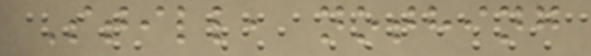Still, nothing
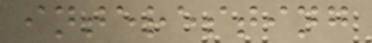interesting
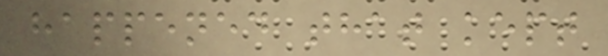happened that kept
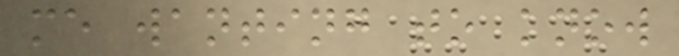me wanting to know
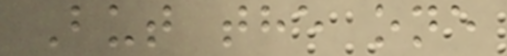But the one
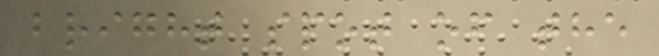bright spot of the
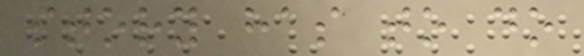story has to do
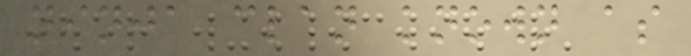ninja clan known as
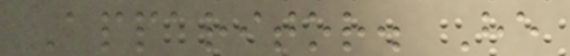Apparitor. He
